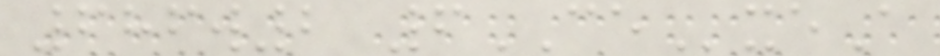686w2 6CExeA
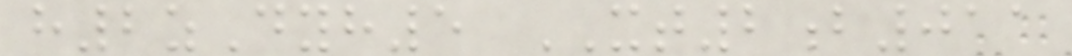h2zDyh5 XT2b011
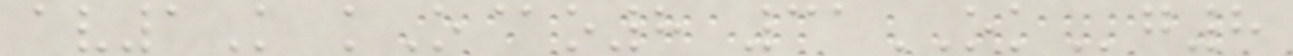av1K kO@o8 31OKg8
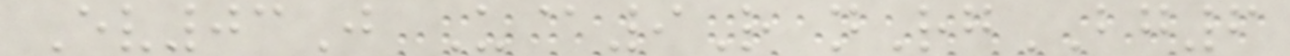Ev03J U@9R nRgBG6
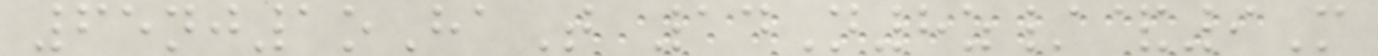65nj1oHaT 14N8z/&9M
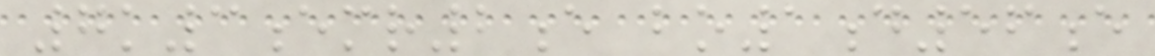7k3emr2e bo1d56e
